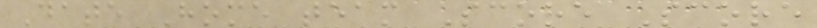Date Home team Score Score
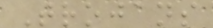Trojans
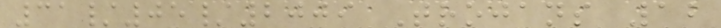31/05/2009 Trojans 12
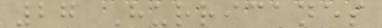27 Hurricanes
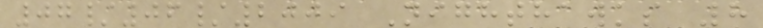07/06/2009 Nighthawks 8
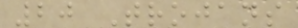20 Trojans
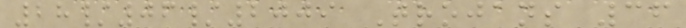28/06/2009 Trojans 36
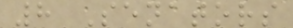8 Senators
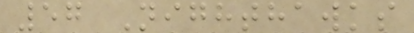57 Nighthawks
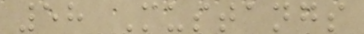58 Mustangs
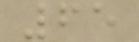65
